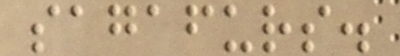sagafurs.
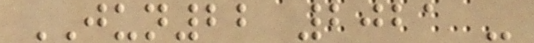JUN22 2021 -
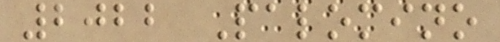2022 Palomino
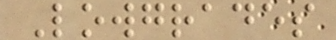Lowgrades
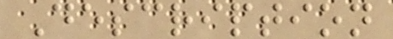Description
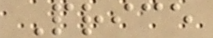Price
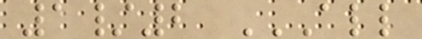1/2 ALL
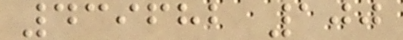439682 100
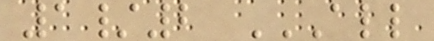1/2 ALL
